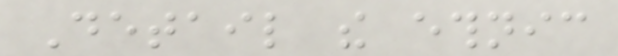Detail the ethnic
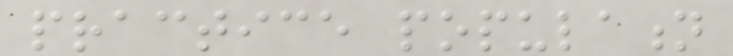practice population
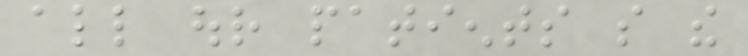all our patients so the
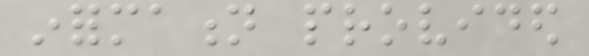information provided
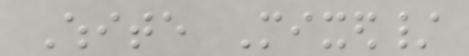White Mixed/
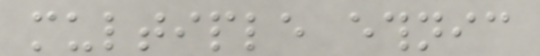multiple ethnic
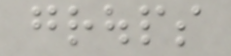groups
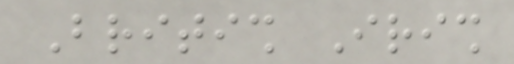British Irish
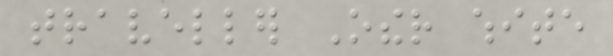traveller Other white
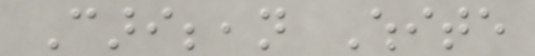Caribbean White
